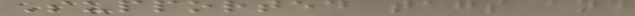Supported tags and
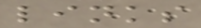links
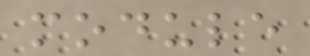module
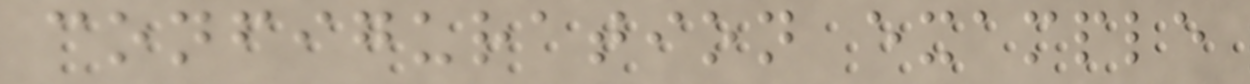configuration example
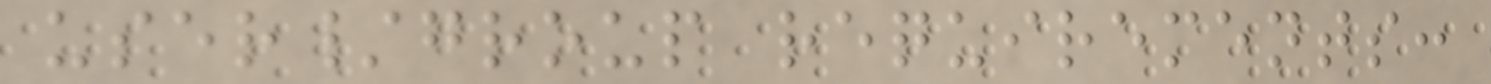user/group requirements:
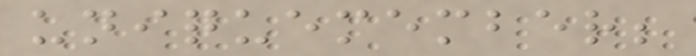uniquemember;
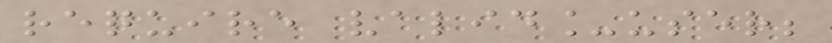require valid_user;
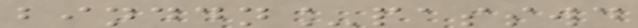binddn_passwd
